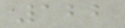122
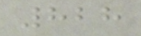828
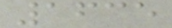1635
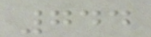744
